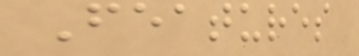Features
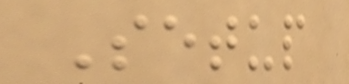Setup
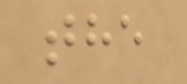the
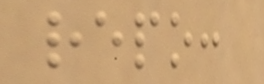repo:
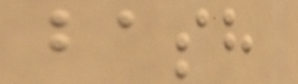bash
